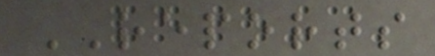REPORTS
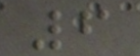6
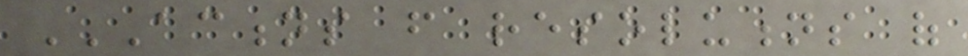ACTIONS FROM RESOLUTIONS OF
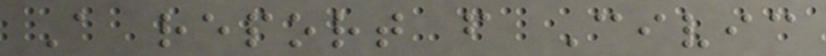A report from Civic
